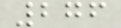276
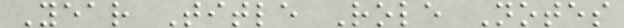Year Title Role Notes
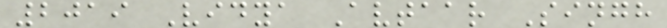2019 Vidya Avtaar Singh
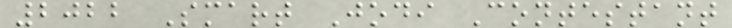2022 Smart Jodi Contestant
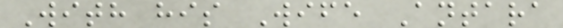With his Wife Antara
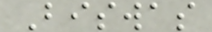Biswas
